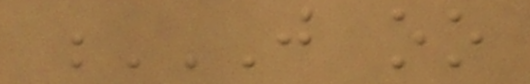J OO
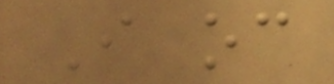I oc
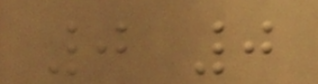0 0
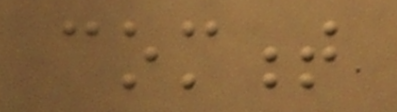comment
